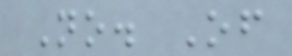No. Of
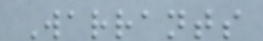Warrants
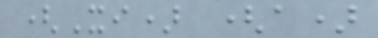(Xi) (a)
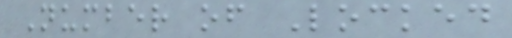Number of Locked
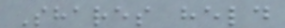Shares held
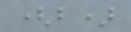(b)
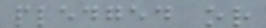pledged or
